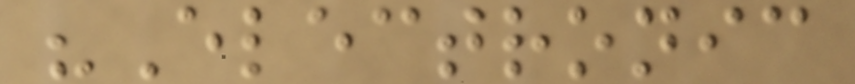"Electronic
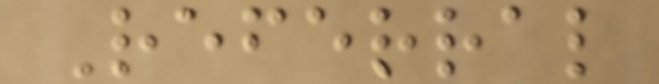Referral
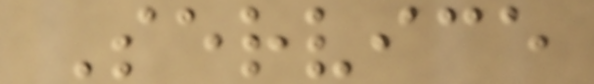Service
